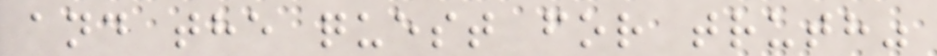and the quest for truth"
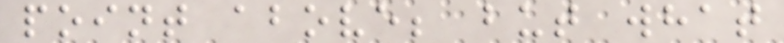point above; but what
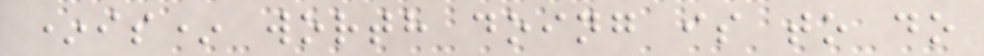*is* worth doing is to do
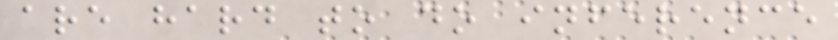are hard to do inference
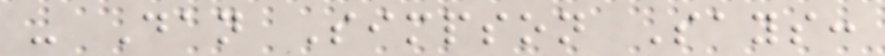- Dan Simpson Says:
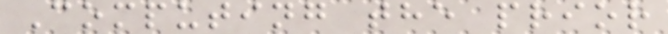Computing the prior
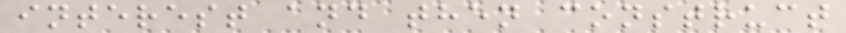interest and then construct
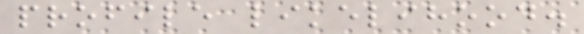profile likelihood.
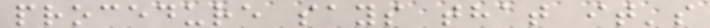procedure says that it's
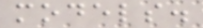models.
